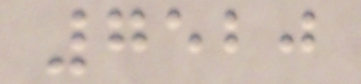7520
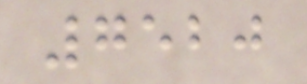7520
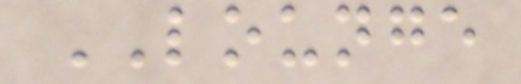LOUNGE
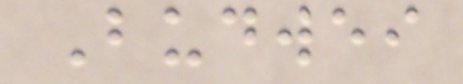Budwei
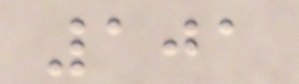101
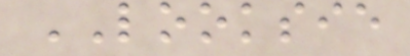LOOKSIE
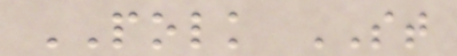POLK ST
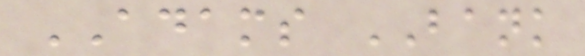ADAMS BANK
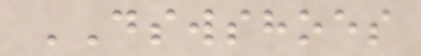DSWSHOES
